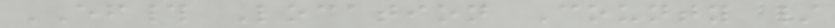EF# Location County /
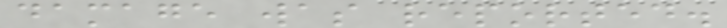damage was reported.
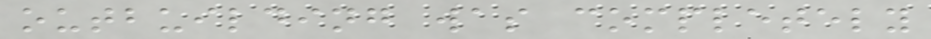outbuilding was completely
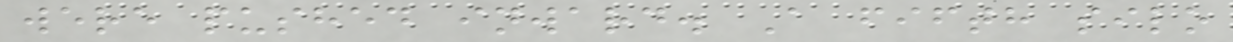were pushed inward. A fifth silo
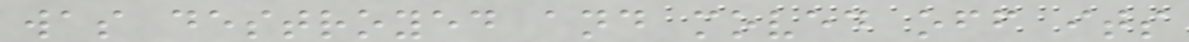was destroyed and moved off its
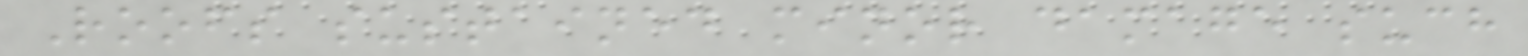Roofs sustained minor damage such
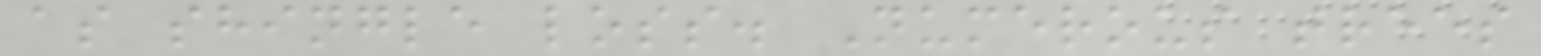as shingle loss. Numerous trees
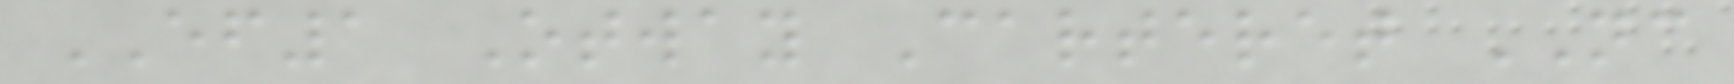EF1 Otway Carteret NC
